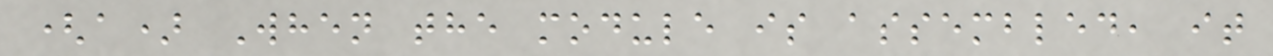(a) When the module is assembled, it
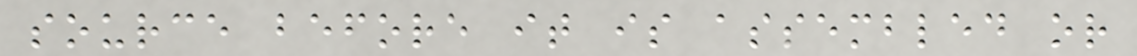source before it is assembled or
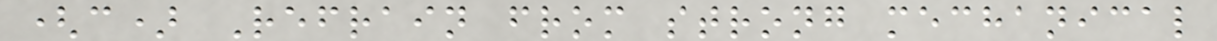(c) Refrain from strong mechanical
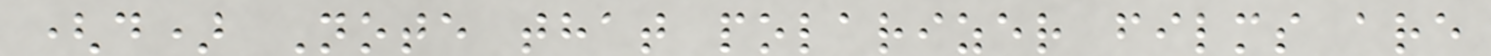(d) Note that polarizer films are
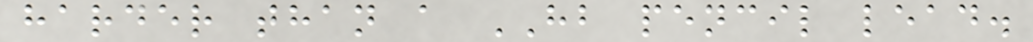harder than a HB pencil lead.
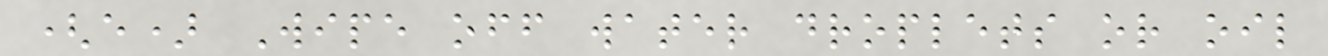(e) Wipe off water droplets or oil
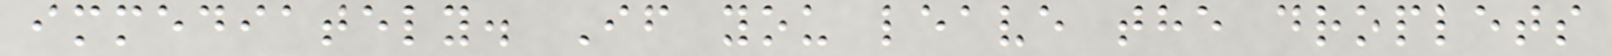immediately. If you leave the droplets
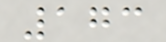173
